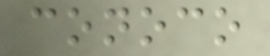conoco
